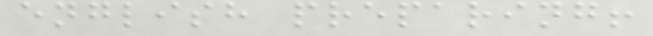english preparing!
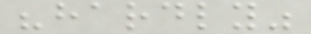"hardly"
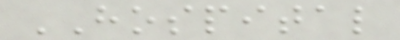HOSPITAL
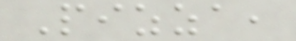Pizza,
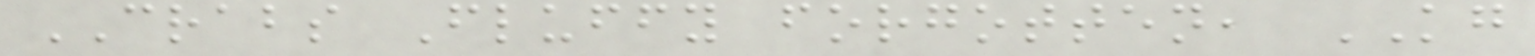CRABS Fluffy forgotten, KG
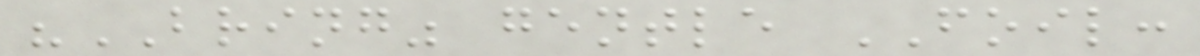"BRING" gentle FOIL:
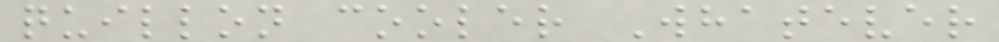quillon cooler Whatever
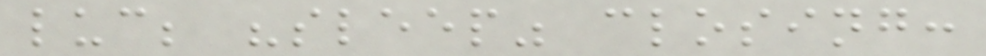luc; "sleep" closing:
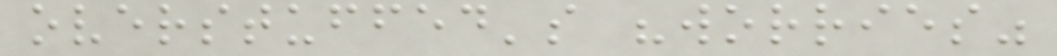overstuffed's "worries"
